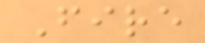Fire
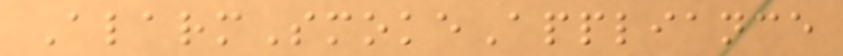AlarmSmokeAppliance
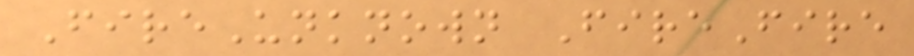FireUnknown FireFire
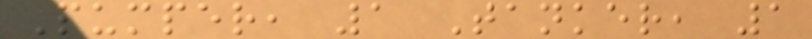Pumper, 1 Tanker, 1
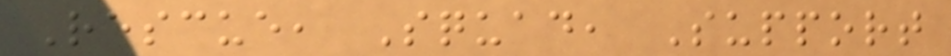Rescue, Squad, Support
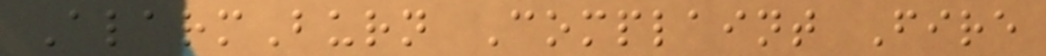AlarmBurn Complaint Fire
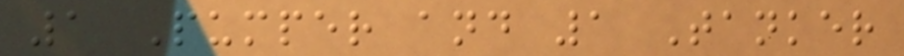1 Pumper and 1 Tanker
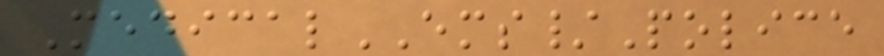MedicalEMS/Police
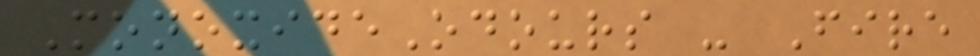MonoxideOdours - Fire
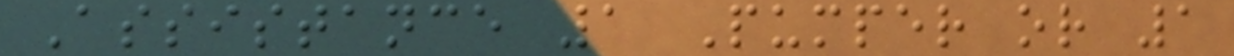Assistance 1 Pumper or 1
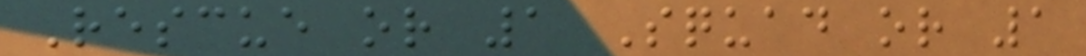Rescue or 1 Squad or 1
